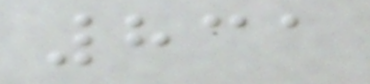831
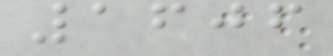1606
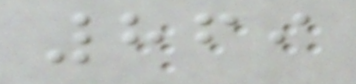869
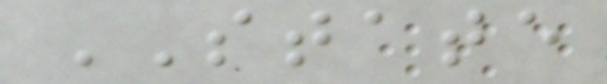STATE
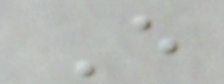E
